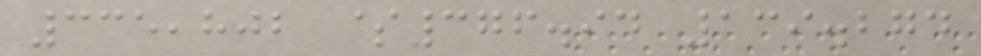335,802 $376.94 139.274
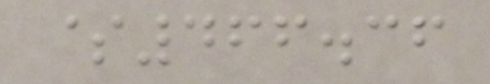$466.36
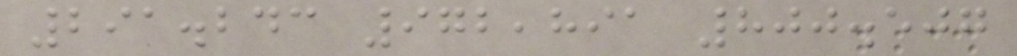291.243 972,891 800.507
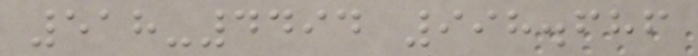518-4494 998.686
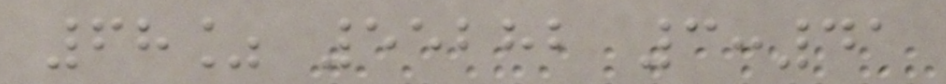68% 55282 3:41
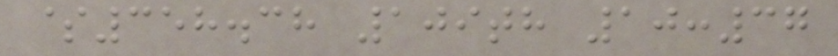$358.38 109th 10:37
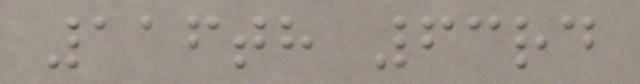116th 63rd
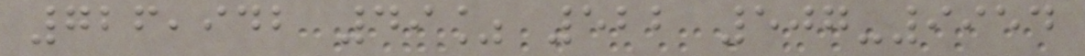726,942 49% 522 507-9954
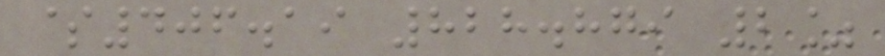$406.19 828.879 2%
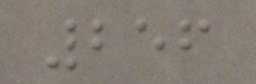256
